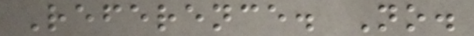Reference. No.
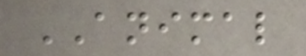ANIMAL
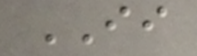II
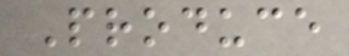Produce
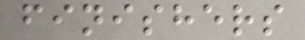finishers
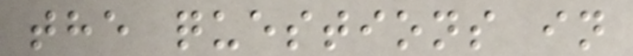the questions in
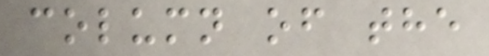column of the
